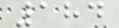184
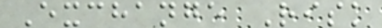Exchange Risk
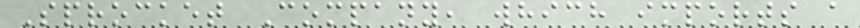Sprocket Company, which imports a
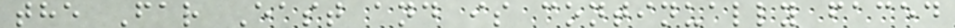the Far East and is continually faced
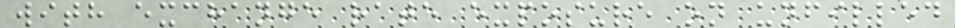with exchange rate exposure on unfilled
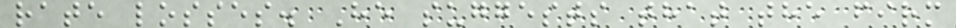rate losses. He suggests that the firm
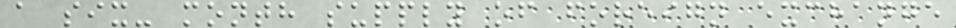a six- month supply of foreign exchange
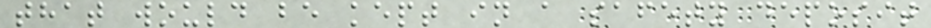that would be kept in a safety deposit
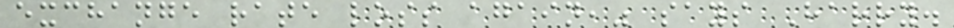exchange rate loss again," says Harry.
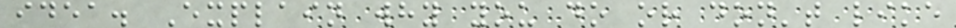idea. Explain why you do or don't like
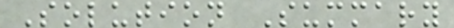Solution Summary
